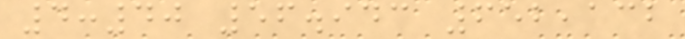4:40 56.943 652,132
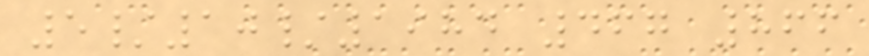5/10/1984 467 866
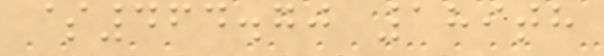$464.70 189th
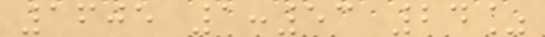1605 1:53 24%
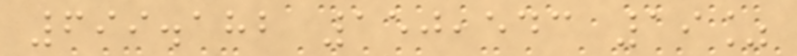699.182 150,543 19%
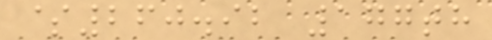$260.92 177th
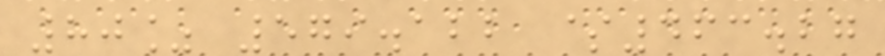80% 579.122 $463.27
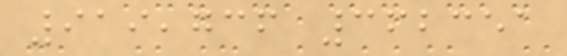919,736 362351
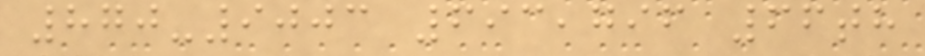870-9003 693,796 66th
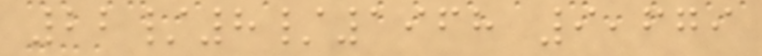22/8/1968 9,679
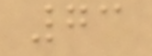73
